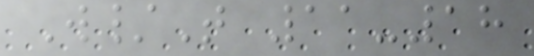W/T 11-18
